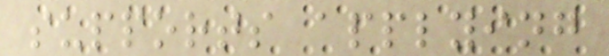supports applying
